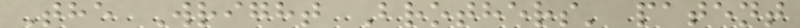The Wright Brothers' patent
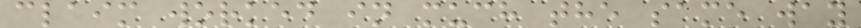claim worked in much the same way
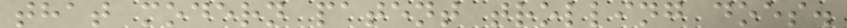that modern patent trolling does.
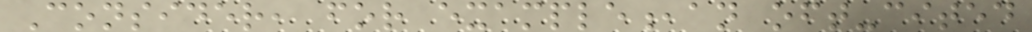Consider, for example,an oft-cited
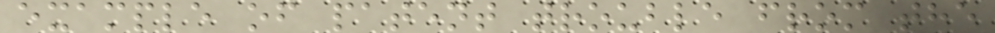example of patent trouble from the
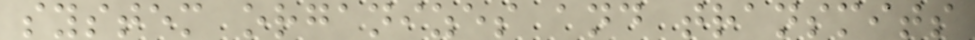system organizes and transmits
